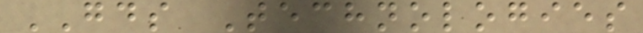GDS Technologies
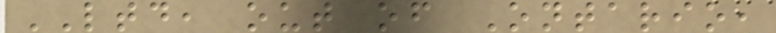LTD, out of Ontario,
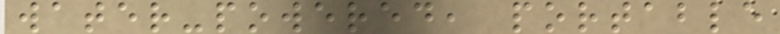water-powered, portable
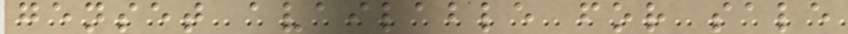genset available for sale
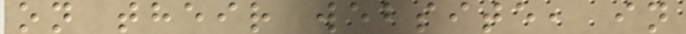on their website, in
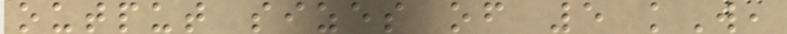output sizes of 5 kW,
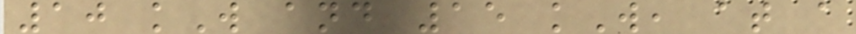10 kW and 15 kW, at a
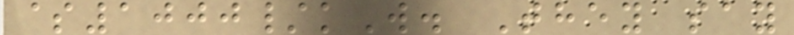$1000/kW. They say
